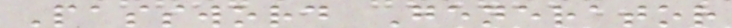Password Generator
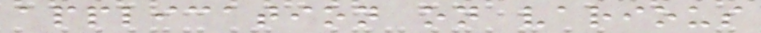application on various
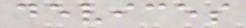devices
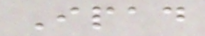Ipad
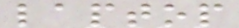laptop
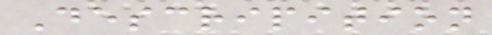Descripition
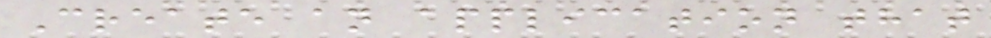Create an application that
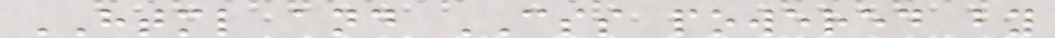HTML and CSS powered by
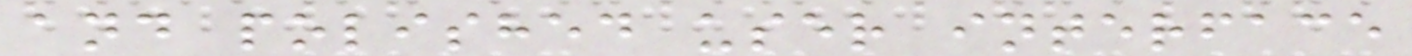and polished user interface
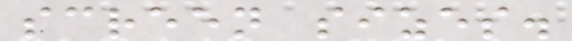screen sizes.
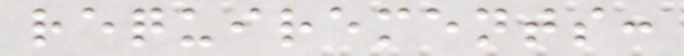requirements:
